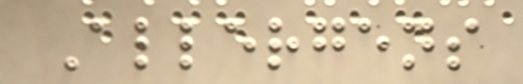Allergens
